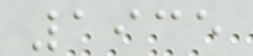1935
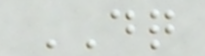DQ
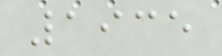1935
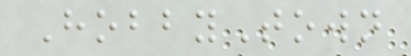HobbyTown
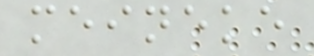meineke
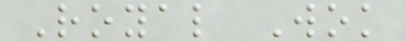Royal Wok
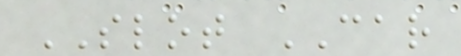SLOT CAR
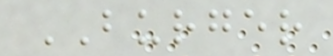BURGER
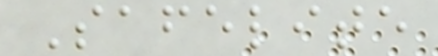Safelite
